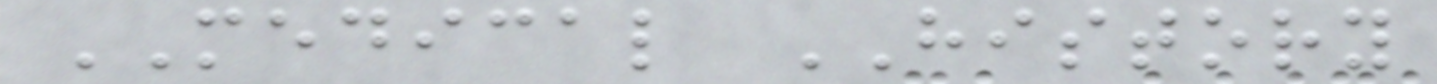MEDICAL HISTORY
